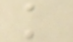k
